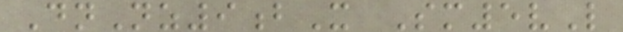DnNz9bX Sm5vL
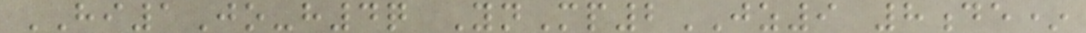HI1Jo-h4q YnMp2JZ9 8de*
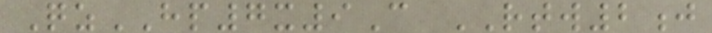QzHP7x9C RTW2j
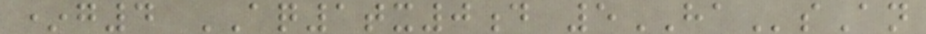*g4 AQ1tx0d 5HAsAn
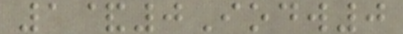1&0Iodw0
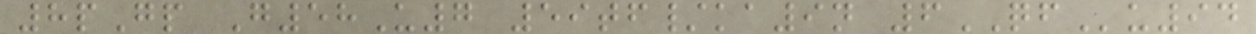8pGp G58U7 59tf/ka9n 6QFu94
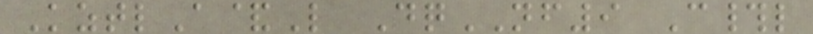KztlA&L DqNF9 C#l
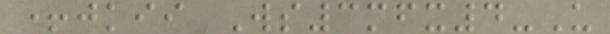+jkii Ws3mfx4-U
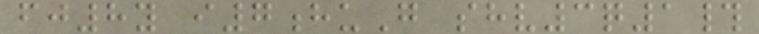fj8y i7huG shv3q1#
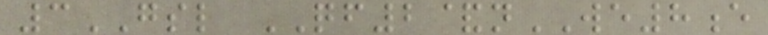3GSL QF2&nWE8e
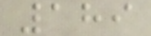189
